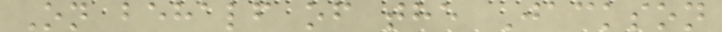On behalf of the Jackson
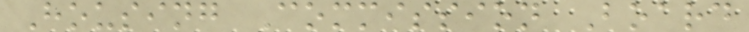Housing Commission Board
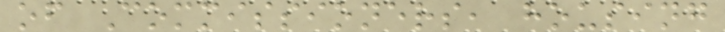of Commissioners, housing
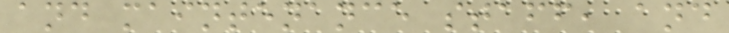and maintenance staff, and
